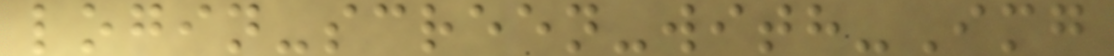login-screen-with-Img
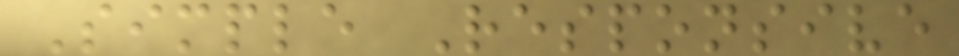Simple Responsive
